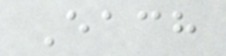Each
